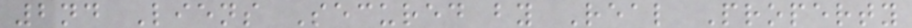2nd Liens Secured by Real Property
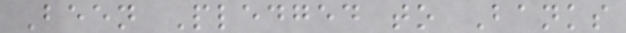Been Pledged to Banks
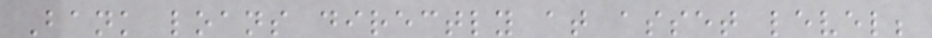Bank loans directly at asset level;
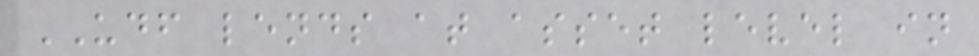UDF lends at asset level in
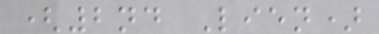(2nd Lien)
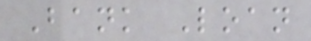Bank Loan
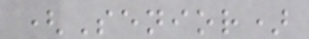(Senior)
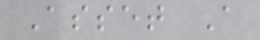Asset A
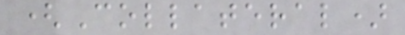(Collateral)
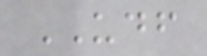UDF
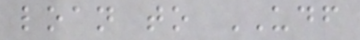loan to UDF
